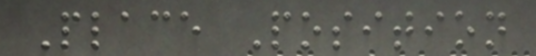Place Position
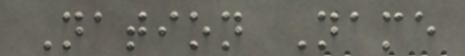Nation Name
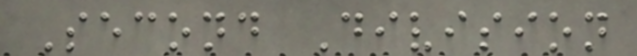Second Division
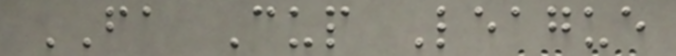FA Cup League
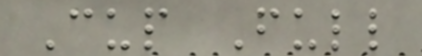Cup Full
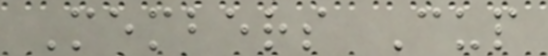Members Cup
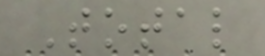Total
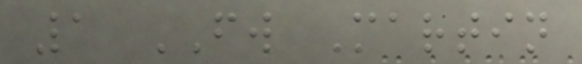1 FW Martin
